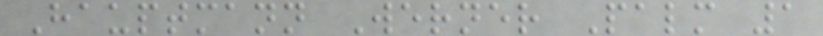Hauptmann Werner Palm 1
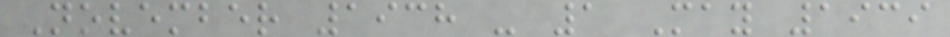November 1938 - 1 May 1939
